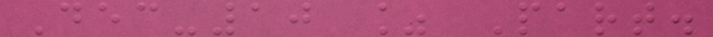Dec-10 % Part.
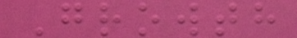Growth
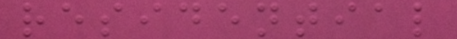residential
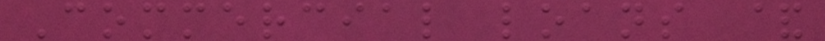Commercial loans &
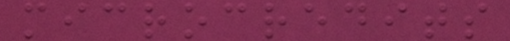microcredits
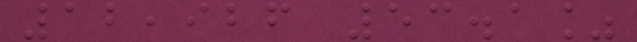12,926 53.1%
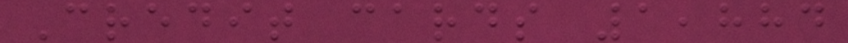Credit cards 1,884
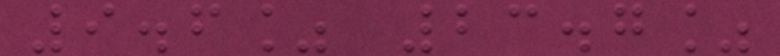9.6% 23.7%
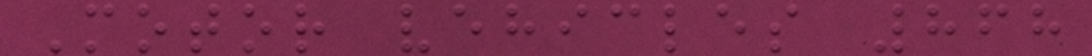Motor vehicles 868
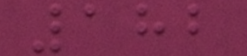182
